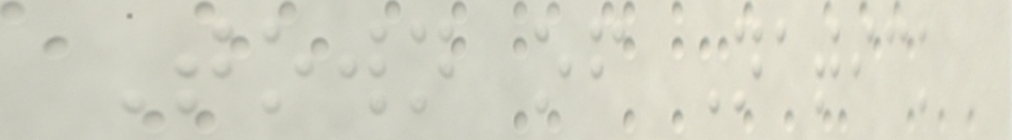Town of Natick
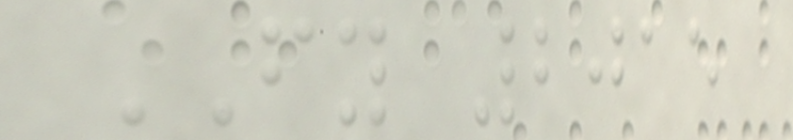FY 2015
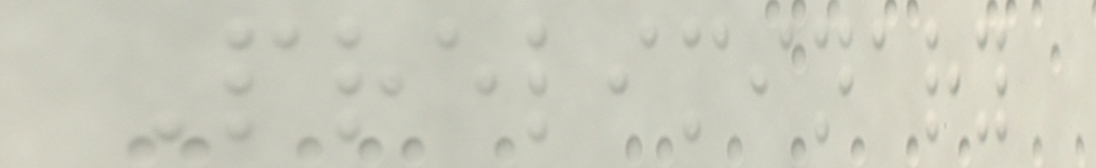Preliminary
